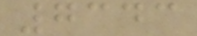7343
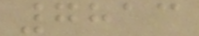7813
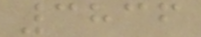3836
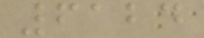6124
